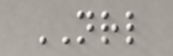NRL
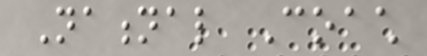National Coach
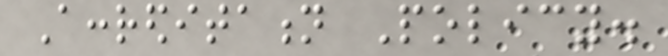Accreditation Policy.
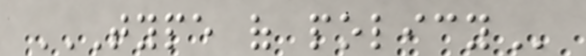TYPE OF POLICY
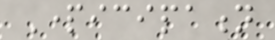Participation
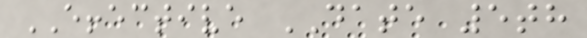EFFECTIVE DATE 5th
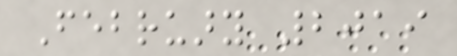February 2019
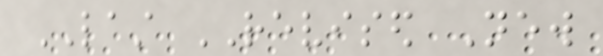LAST REVISED New
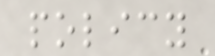policy
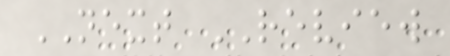NEXT REVIEW
